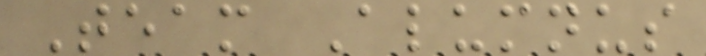Team Alumnus
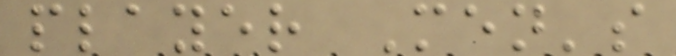player Men's
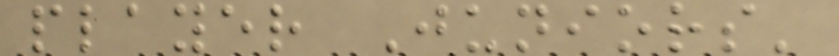player Juniors'
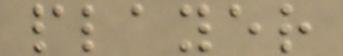player
